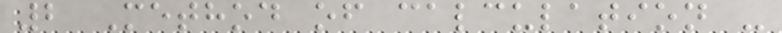2 Method of calculation -
